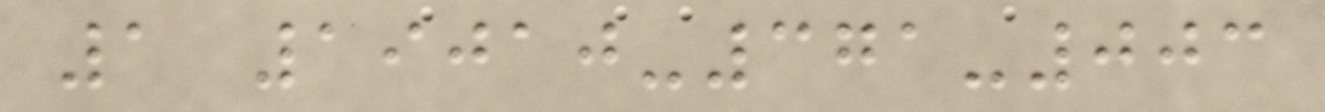1 19010-371-003
